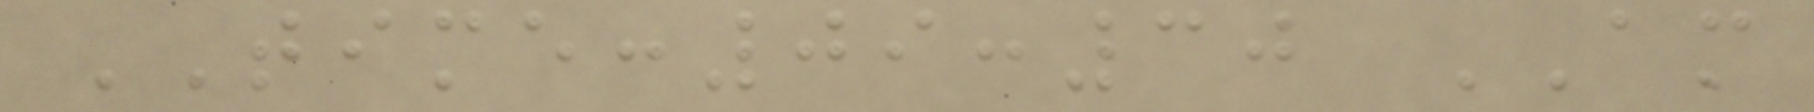TIME:09:30 AM
